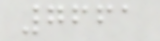7661
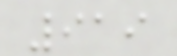919
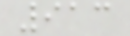913
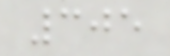305
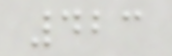423
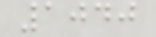1040
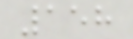158
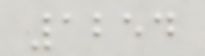1254
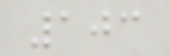103
